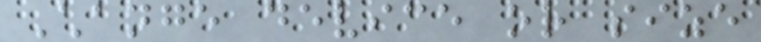Change device or size
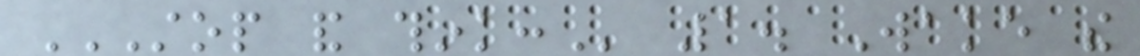STOP AND THINK: 1. Wake the
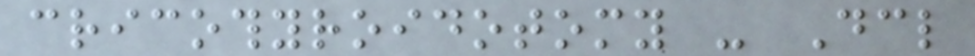cricothyroidotomy - Declare
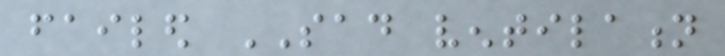failed SAD ventilation
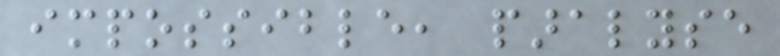impossible, paralyse
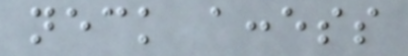neck access
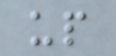up
